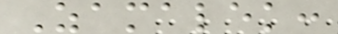Zamalek:
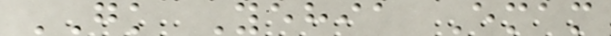GK Yehia Emam
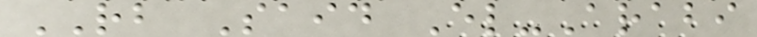RB Said El-Arabi
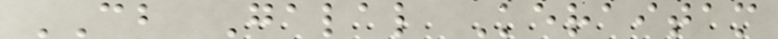CB Galal Keraitam
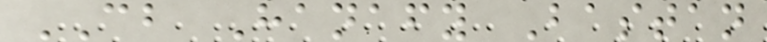CB Hanafy Bastan
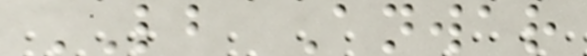LB Anwar
